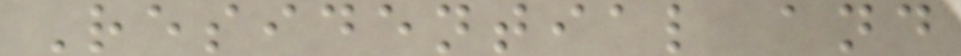Residential and
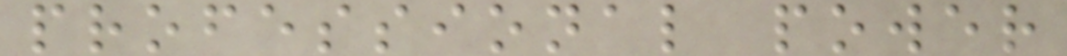professional power
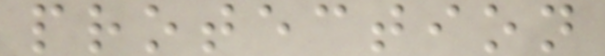protection
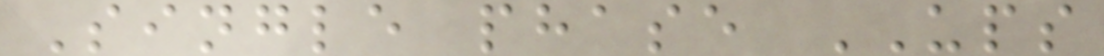Single phase UPS
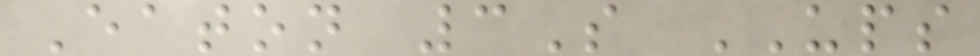Eaton 3S UPS
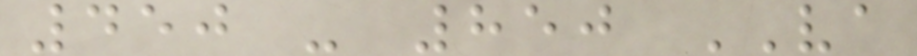450 - 850 VA
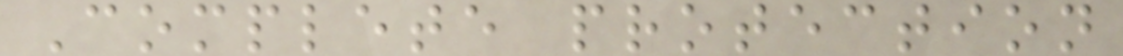Complete protection
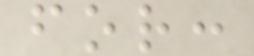for:
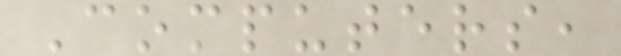Computers,
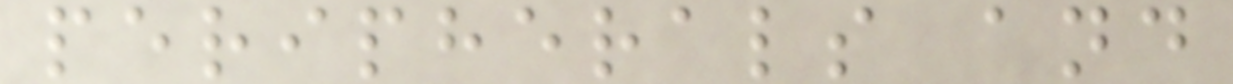peripherals and
